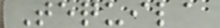Tequila
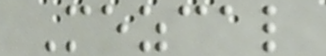Mezcal
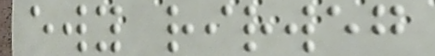ewy rirweg
